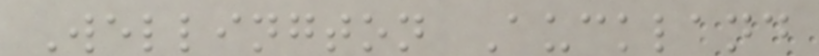Wellington Auckland
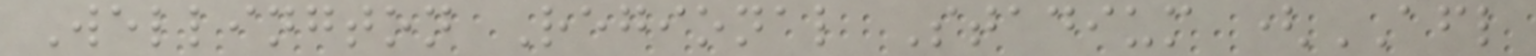Wellington Regional Stadium (AFL
